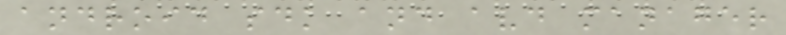android sdk and avd manager
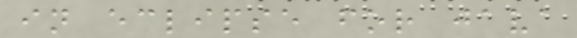in eclipse for java
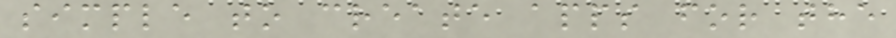simple to create apps for the
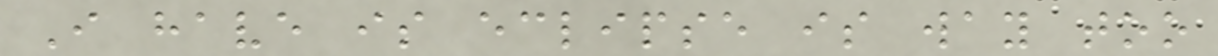I have is eclipse is way too
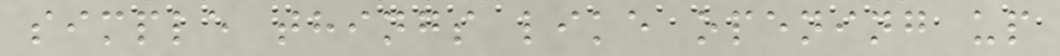simple things like opening up
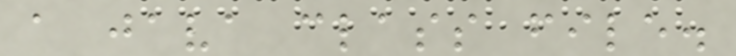a java class file.
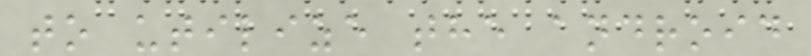to utilize the android
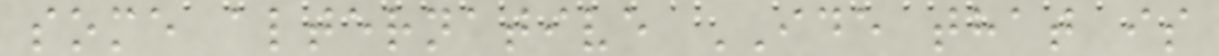some alternative IDE that is
